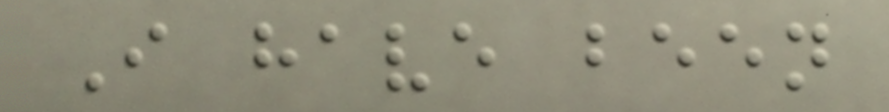I have been
